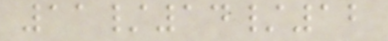11/14/12
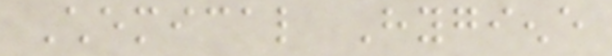Chemical Hygiene
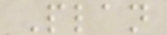Plan
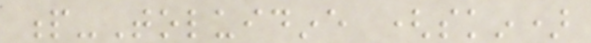p-Toluidine (skin)
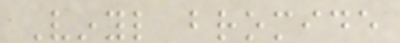Vinyl bromide
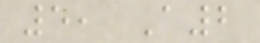5, A2
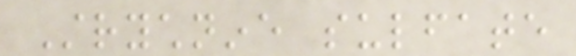Strychnine sulfate
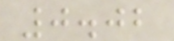0.02
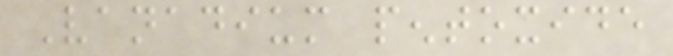Vanadium pentoxide
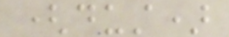(dust)
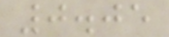0.05
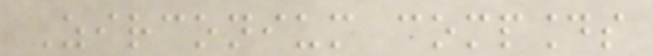Zirconium compounds
